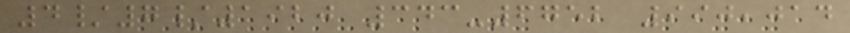4/7/1920 343-6752 990,014
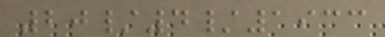20/4/1933
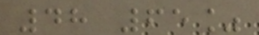48 65%
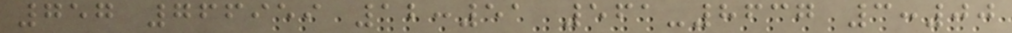757 766959 12:51 561-8637 3:00
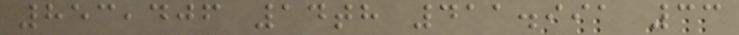853,406 14th 411.991 33
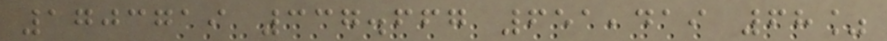1703719 337.667 651,419 68%
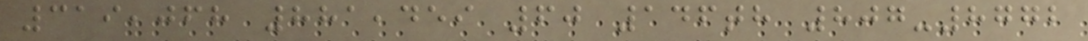319,068 881,459 60 146th 807-8772
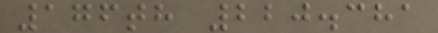176th 220.381
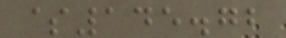$145.72
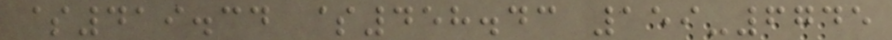$419.34 $458.43 159-6745
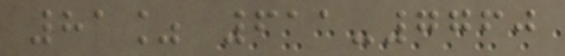81% 611-7760
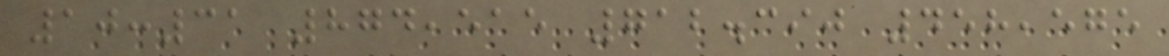10:31 874,515 712.390 458,575
